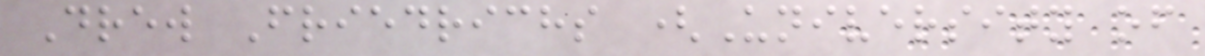Drew Friedrichs (University of
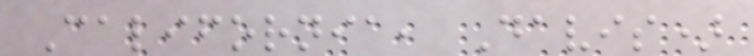California, Davis)
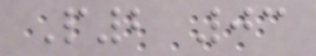P2 03
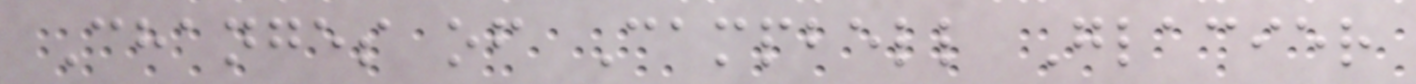Changes of Campbell Glacier
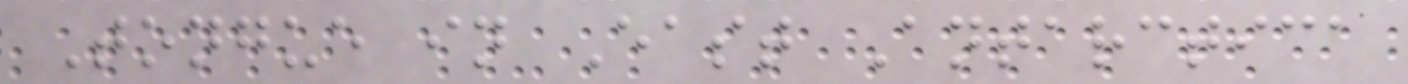Tongue in East Antarctica
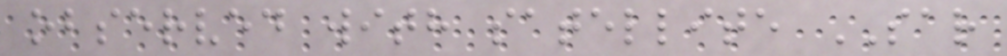observed with satellite SAR
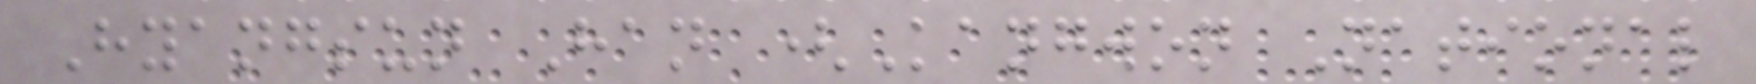Hyangsun Han (Kangwon National
